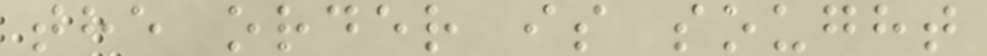the order is sought
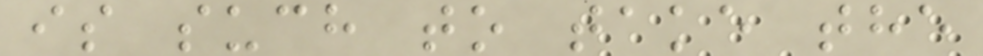is such to take the
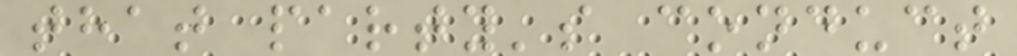that party's conduct
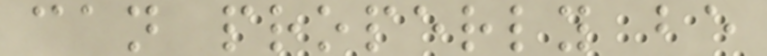can properly be
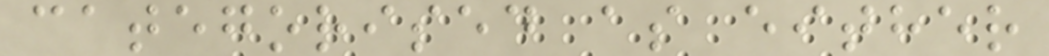categorised as either
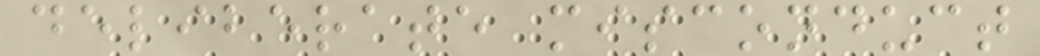deliberate misconduct
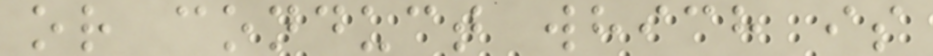or conduct which is
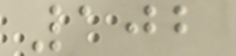102
